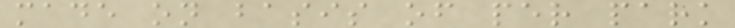made on basis of per park
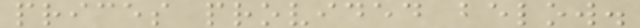prices provided below.
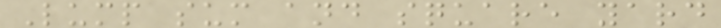Lump sum and square yard
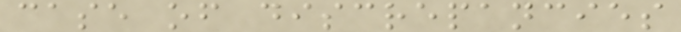case of discrepancies
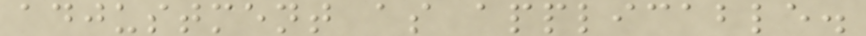adjustment as applicable.
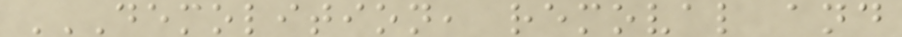DEMOLITION, REMOVAL AND
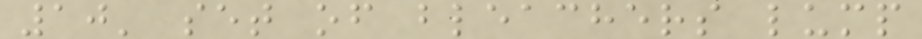10' set of bleachers lump
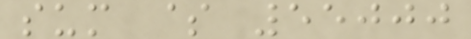sum $ 55000
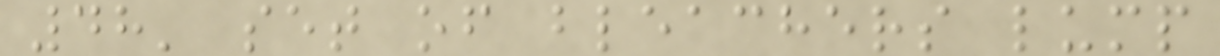48' set of bleachers lump
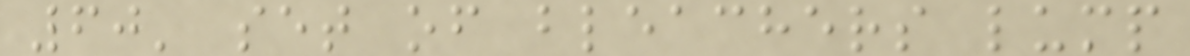60' set of bleachers lump
